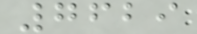7629
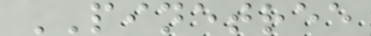PINETREE
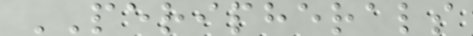PERIPHERALS
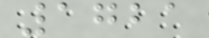1721
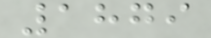1879
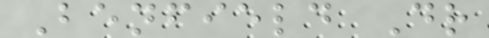Benfield Dr
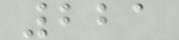221
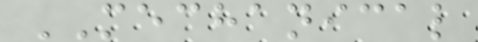MECHANICAL
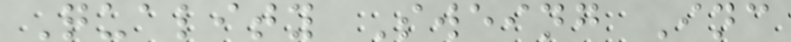Quality Sweing Inc
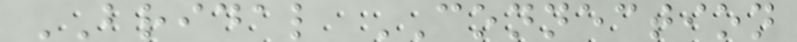BRIDAL CONNECTION
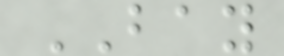BAY
